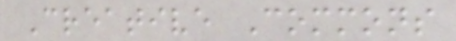Creative Commons
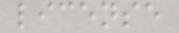license
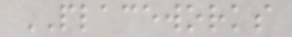PLACEWORKS
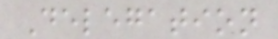Delegation
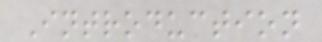Introduction
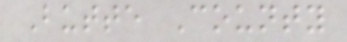Butte County
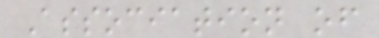Association of
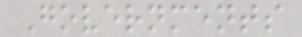Governments
